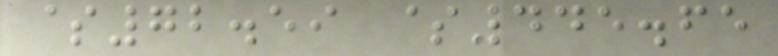$72.59 $445.65
